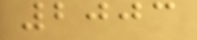2003
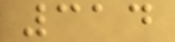314
